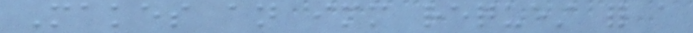Makes an immediate request for a
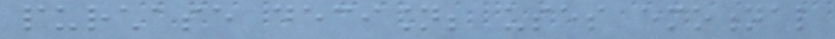purchase decision; uses emotional
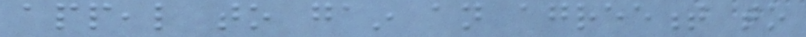appeal to gain an agreement to
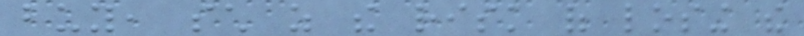buy, such as the risk of losing the
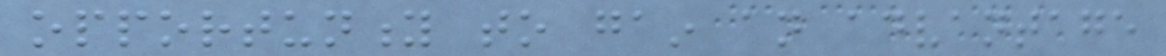opportunity to gain an advantage
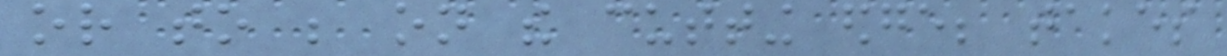or to be on the cutting edge; takes
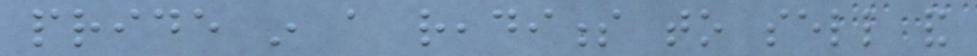pride in a readiness to sell and
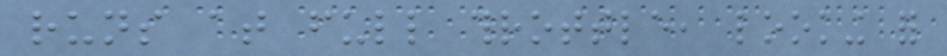runs at full throttle, looking for
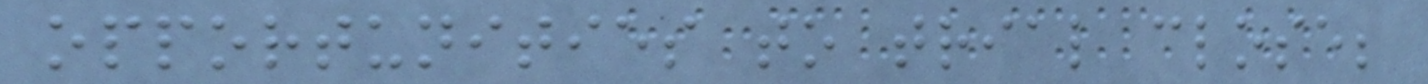opportunities to trial close;
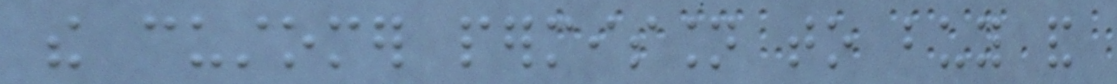the customer permission to buy and
